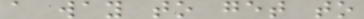a way to get to
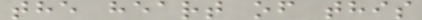the heart of this
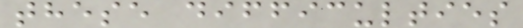these difficulties
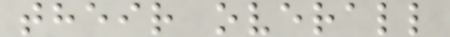their overall
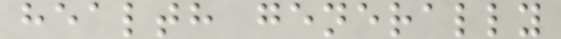health generally
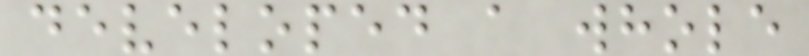developed a whole
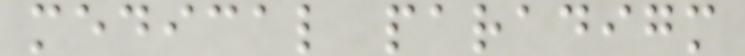medical paradigm
